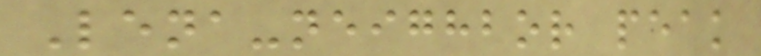Lena-neighbor peak
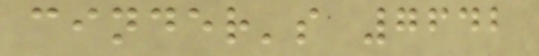cinder's 7642
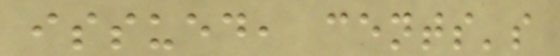issued, cents's
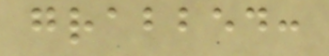grabbed:
